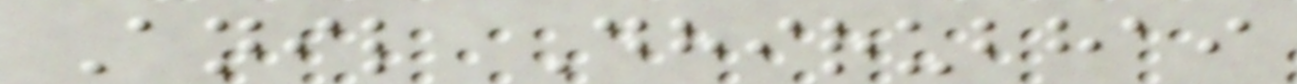Anil Dhirubhai
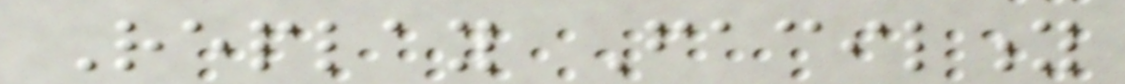Replay Facility
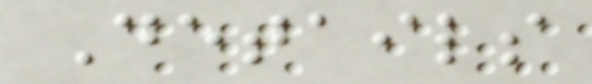Details
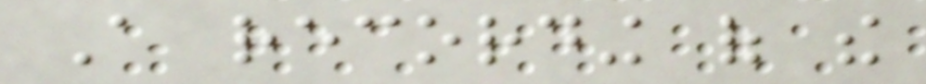A recording of the
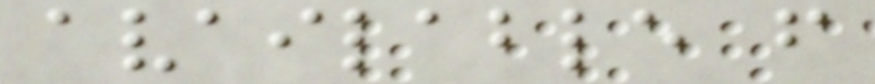available from
